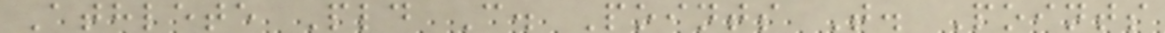Athlete Pld C. Points T. Points
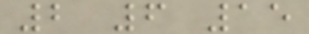2 6 15
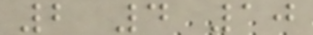2 4 10
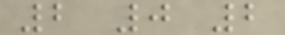2 0 2
